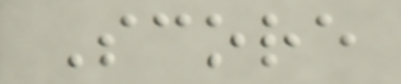Score
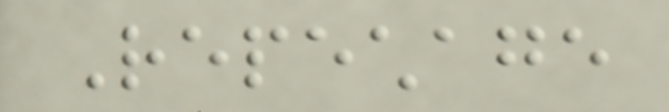Repechage
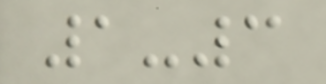1-3
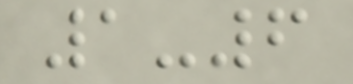1-6
